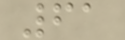61
